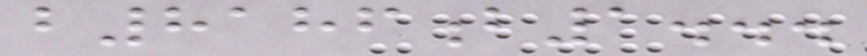b8186b1...
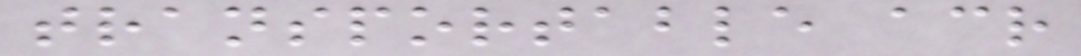transportable across
